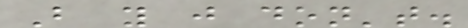But you just don't.
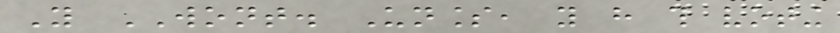You WONT. Unless, you have this voting
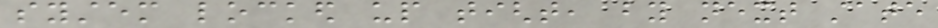system locked up tight, by next state
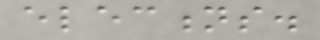elections.
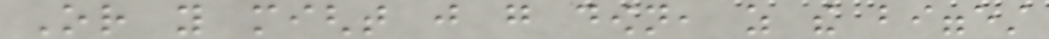Or you might just go down, as the biggest
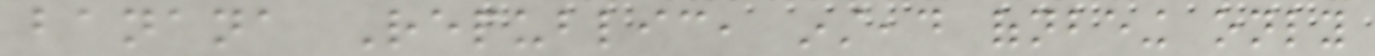banana Republic, instead ofnbeing only
